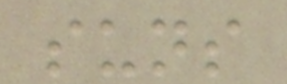suns
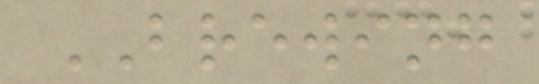BREWING
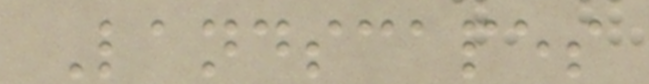Landscapes
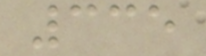335
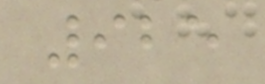925
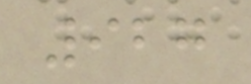927
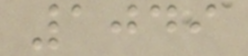1049
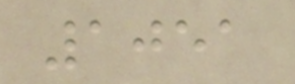1051
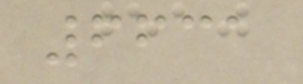6631
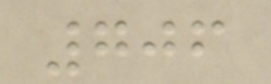706
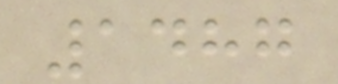1487
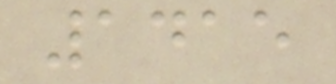1415
